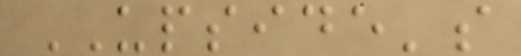UPSIDE's
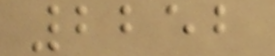2252
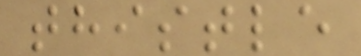thistle
